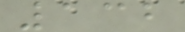132
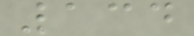134
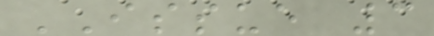ISSUE 3
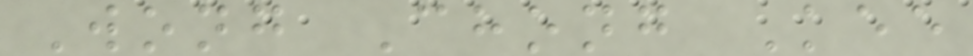Wong Chong Kee
